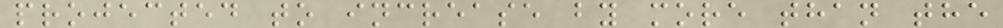projected to increase by more than the
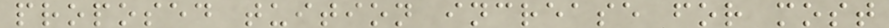proposed tuition increase for most
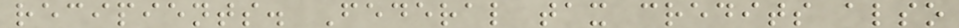recipients. Federal tax credits also
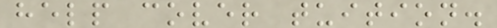help cover tuition.
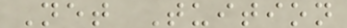Net Tuition
